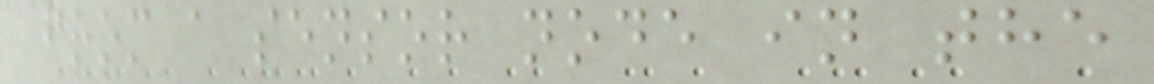from a sensor node in the
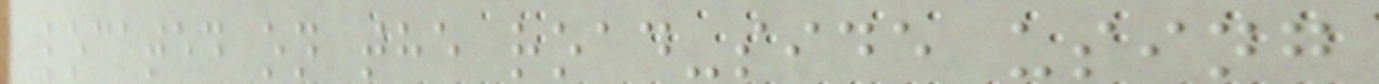located on the road-side using
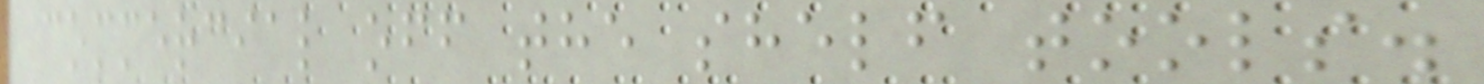commercial off the shelf tools.
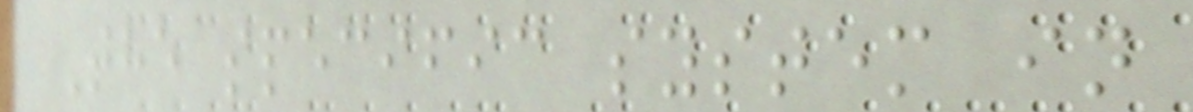The specific system in
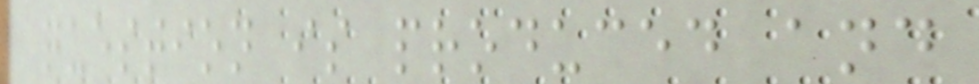question is produced and
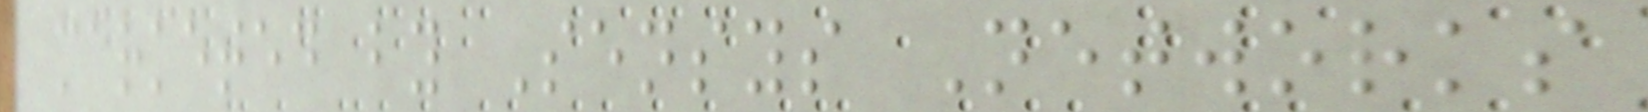marketed by Sensys Networks
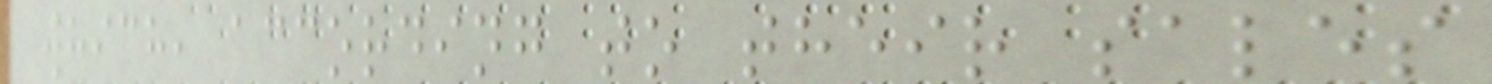which, according to their sales
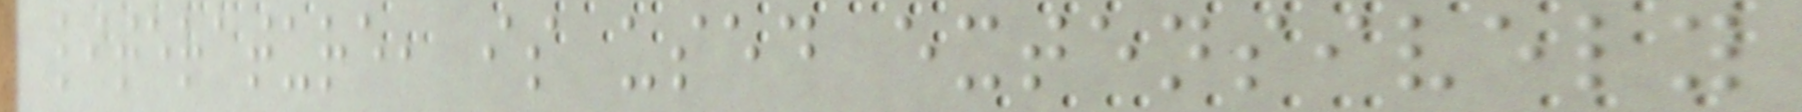literature, is used extensively
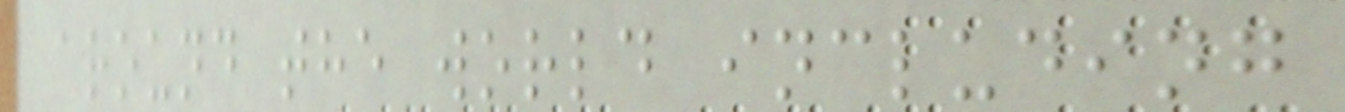around the world including
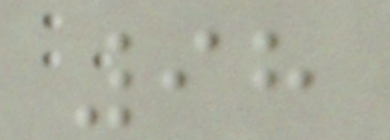98
